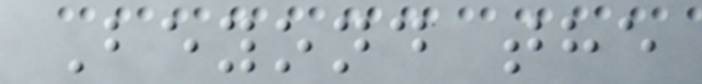Beyond the
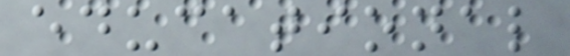educational
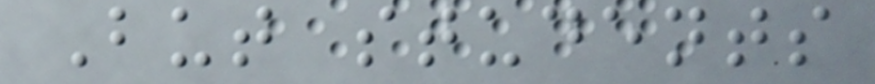But students
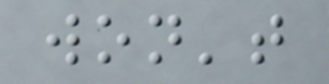won't
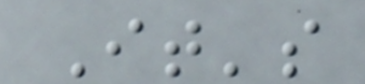It's
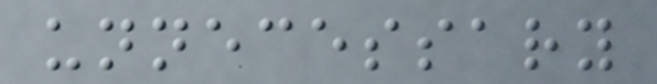unnecessary
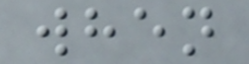when
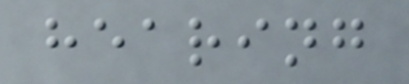hearing
